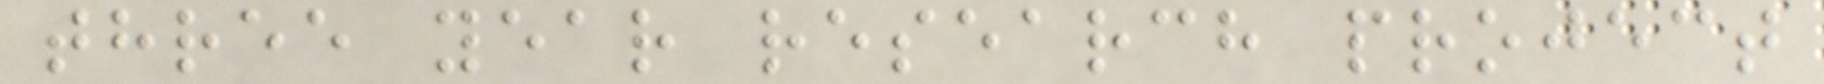three year research project
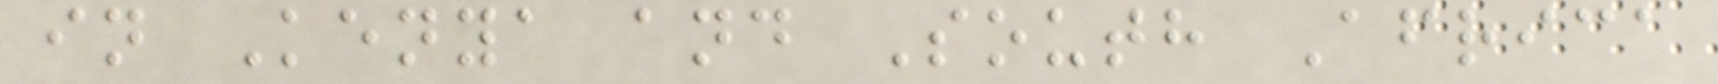in Kenya and South Africa
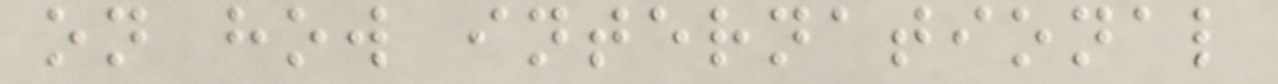on how international
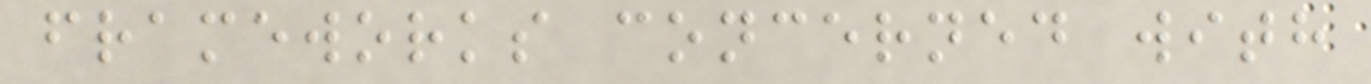frameworks concerned with
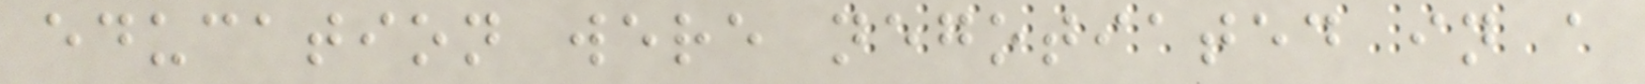education were negotiated in a
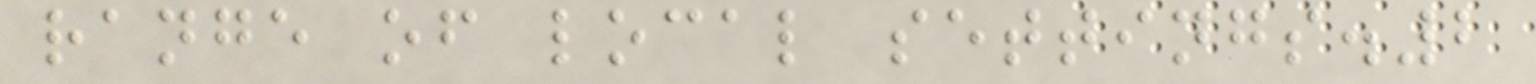range of local settings.2
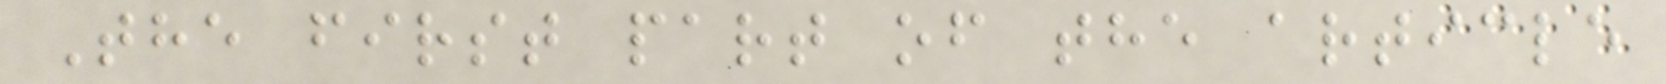The first part of the article
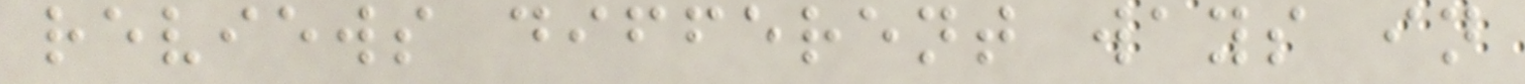reviews different ways in
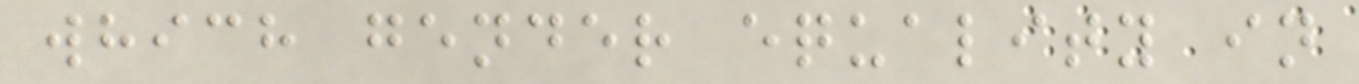which gender equality in
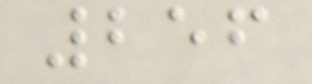256
